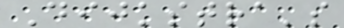Dijkstra's
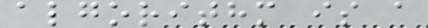algorithm is a
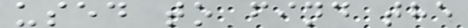used to find the
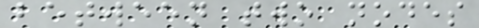between two nodes
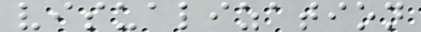visualization
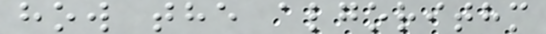how the algorithm
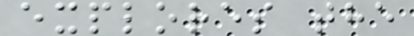explores the
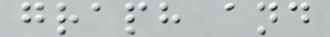graph and
